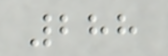288
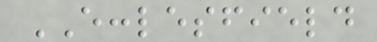ECCLESFIELD
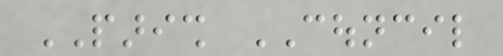PARISH COUNCIL
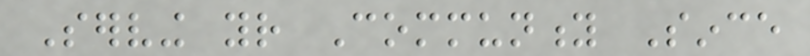Serving your Community Since
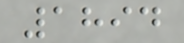1894
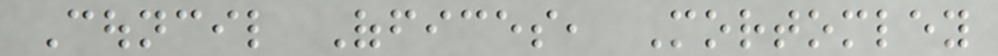Council Offices, Mortomley
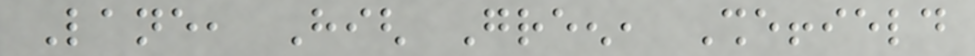Lane, High Green, Sheffield
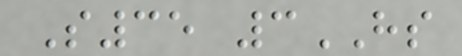S35 3HS
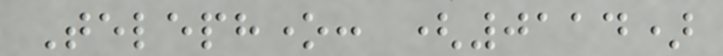Telephone: (0114)
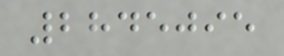2845095
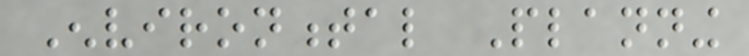Environmental Planning
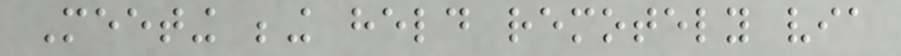Meeting being held remotely via
